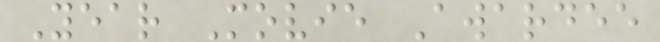Year Movie Awardee
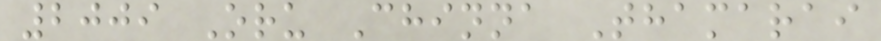2009 Oru Chinna Thamarai
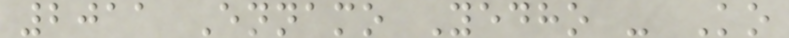2011 Ennamo Yedho - Ko
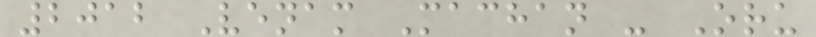2012 Venam Machan - Oru
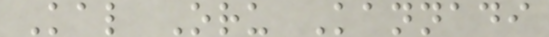Kal Oru Kannadi
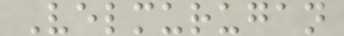Velmurugan
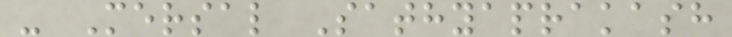- Mersal Sathyaprakash
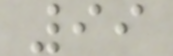99
